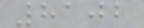8102
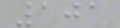101
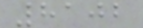8102
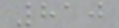810
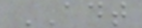ADT
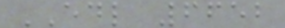EDL 6652
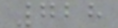728
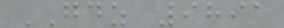GDZ 9891
